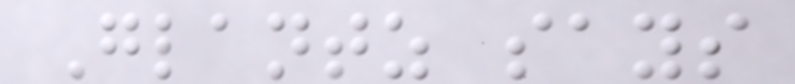Glantz says
